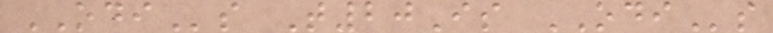ODIs T20Is ODIs
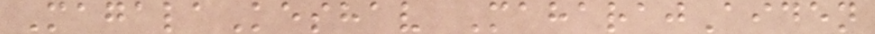MagalaKeshav MaharajAiden
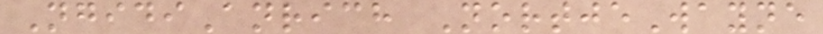NgidiAnrich NortjeWayne
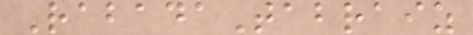RabadaTabraiz
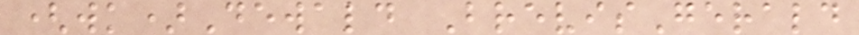(wk)Dewald BrevisGerald
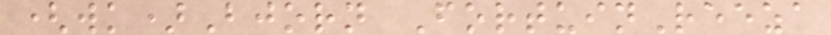(wk)Bjorn FortuinReeza
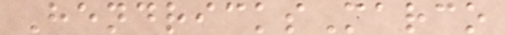HendricksMarco
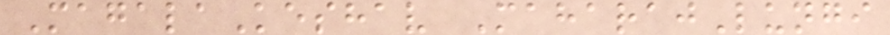MagalaKeshav MaharajLungi
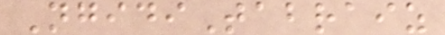NgidiTabraiz
